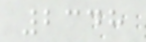2348
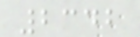2342
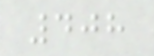408
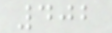402
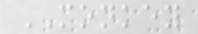MONKEY
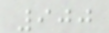900
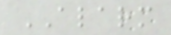ALARM
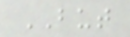BUT
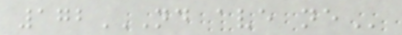172ND AVE NE
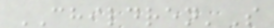CHILDREN'S
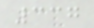337
